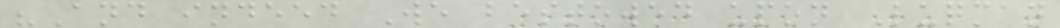"And indeed We bestowed upon Luqman
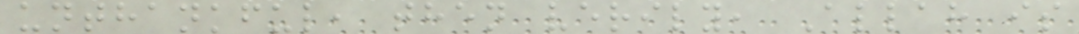unthankful, then verily, Allah is
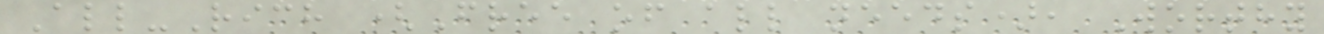All-Rich (Free of all needs), Worthy
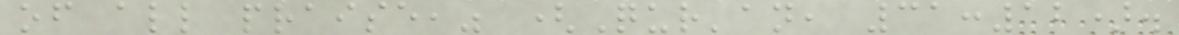of all praise," (Qur'an, 31:12).
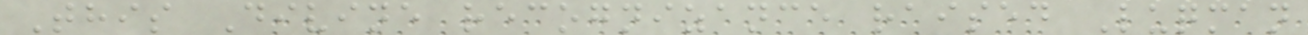This Divine recognizance raised Luqman
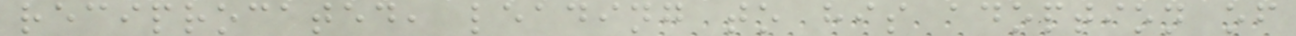reciprocated, leading to his adoption of
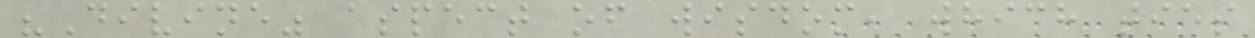"Divine" aspect of wisdom, which ties
